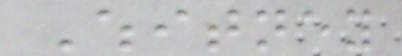Whitney
